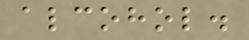alcohol.
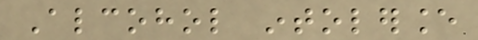Alcohol intolerance
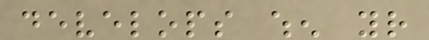develops when your
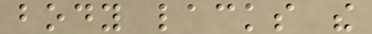body lacks the
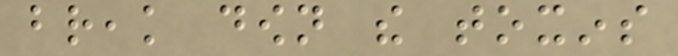break down the toxins
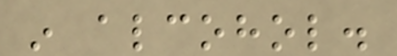in alcohol.
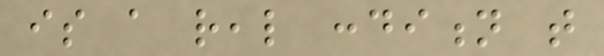is a real condition that
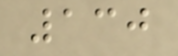130
